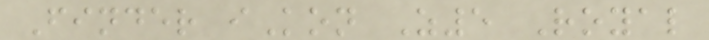Finder iKon Z5 Royal
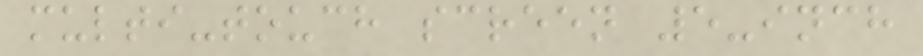multi-touch screen 5-inch
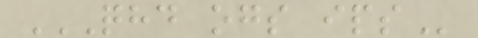QHD OGS IPS
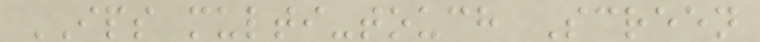IPS multi-touch Screen
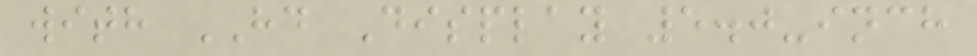with HD Display 5.0-inch
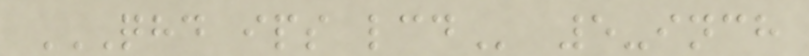QHD IPS LCD 5-inch
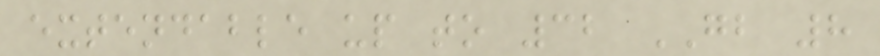extendable up to 32 GB 8
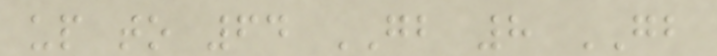up to 64 GB 8 GB
